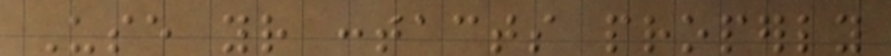Use your contacts properly
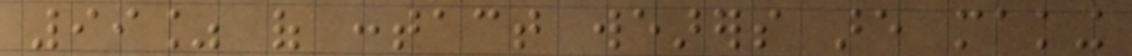99% of contact wearers are making
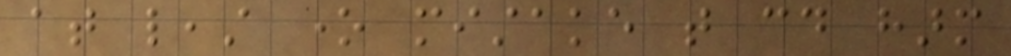at least one mistake that could harm
